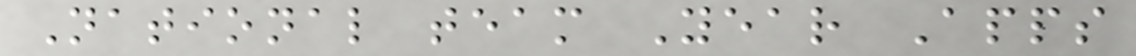National team Year Apps
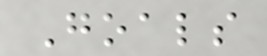Goals
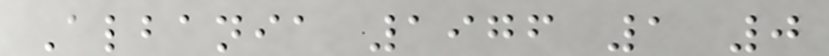Albania 1976 1 0
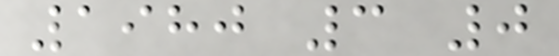1980 3 0
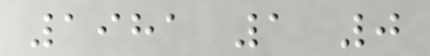1981 1 0
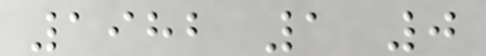1982 1 0
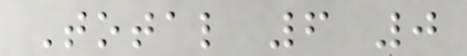Total 6 0
